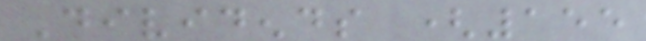Dividends (155
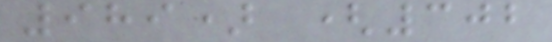989) (302
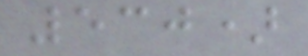530)
